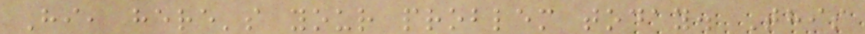Hi, here's your problem today. This
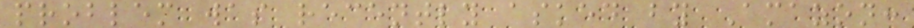problem was recently asked by Amazon:
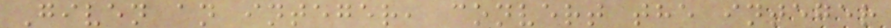Given an integer, convert the integer
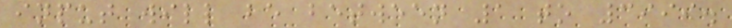input will be between 1 to 3999.
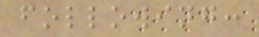following:
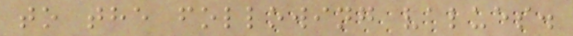to the following values.
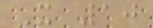X 10
